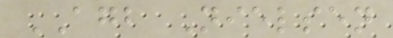AGB Nielsen
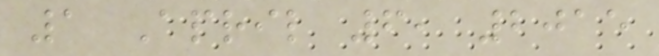1 April 6, 2015
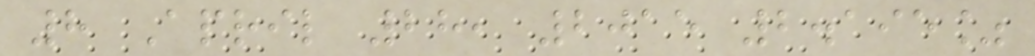8 April 28, 2015 2.195%
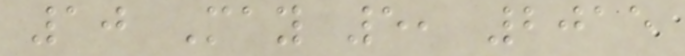10 May 5, 2015
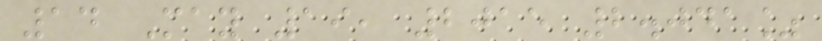14 May 19, 2015 2.041%
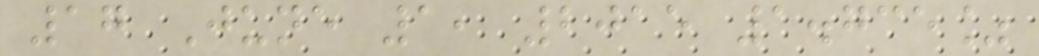17 June 1, 2015 1.735%
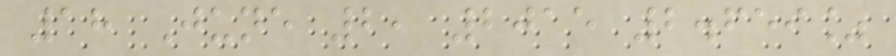18 June 2, 2015 2.659%
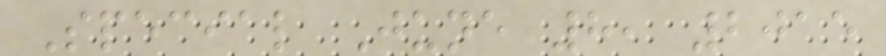Special June 8, 2015
